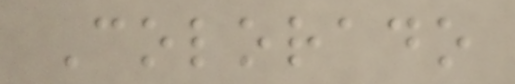Colorado
